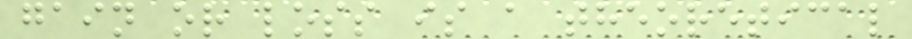gain or loss is a theoretical
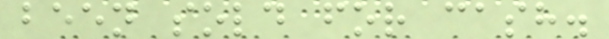been sold for cash.
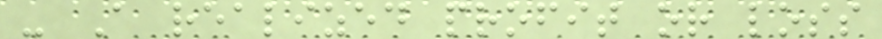- A realized profit or loss
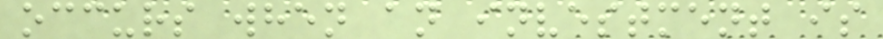occurs when an investment is
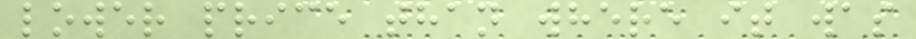lower price than where it was
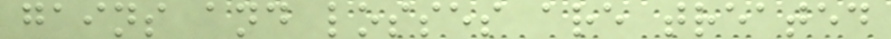gains and losses are treated
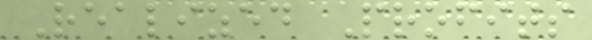Realized Profits
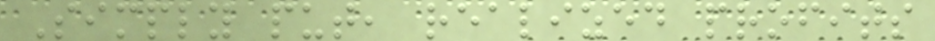Simply put, realized profits
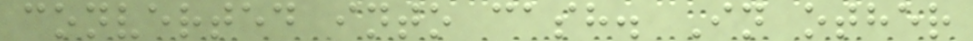converted into cash. In other
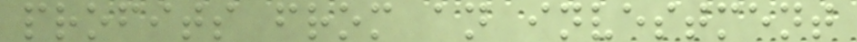profits from an investment
